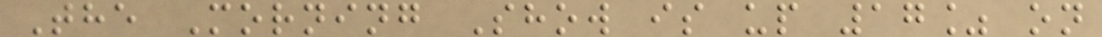The Morning Show is up 17% on
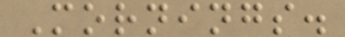Mornings.
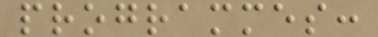programmes:
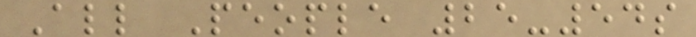All People 25-54s
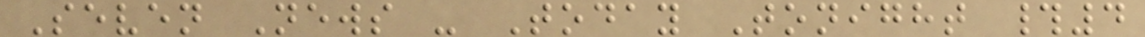Seven News - Today Tonight #4
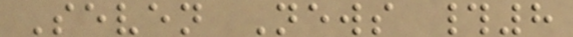Seven News #8
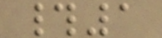#1
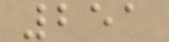251
